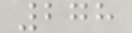278
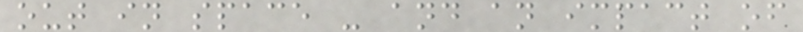out in space - and an impact of
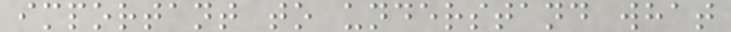important to understand what
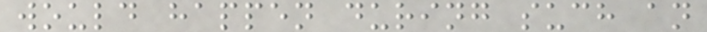would happen during such an
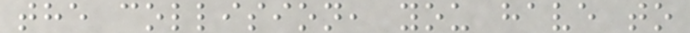the collision, you have to
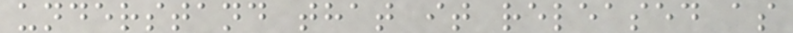understand that it released as
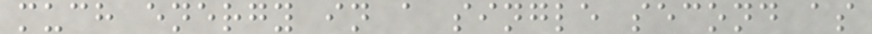much energy in a single second as
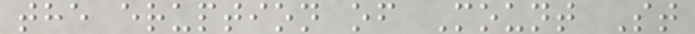the eruption of Mount St
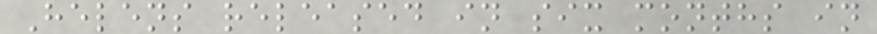Helens released in six months in
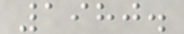1980.
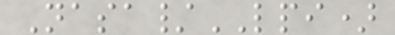Nasa/LPI)
